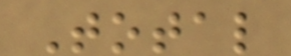Total
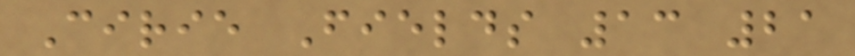Cirie Fields 13 21
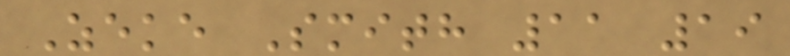Zeke Smith 11 19
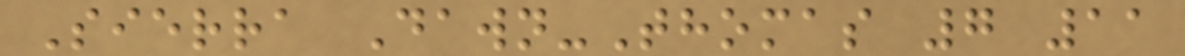Sierra Dawn-Thomas 7 11
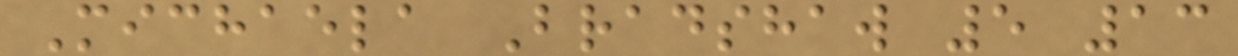Michaela Bradshaw 5 13
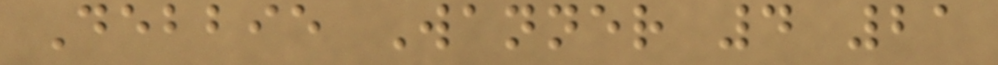Debbie Wanner 4 21
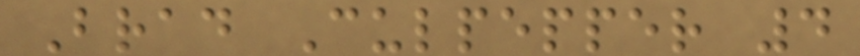Brad Culpepper 4
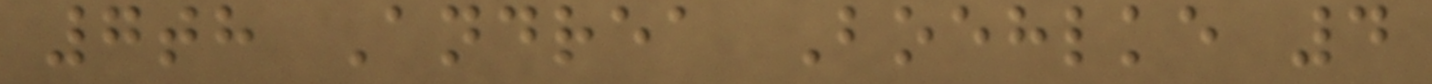7th Andrea Boehlke 4
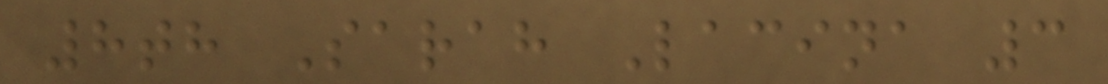8th Sarah Lacina 3
